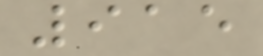915
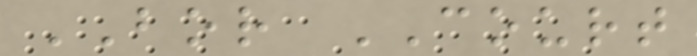BOR COURT
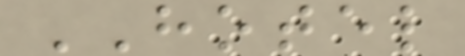HOTEL
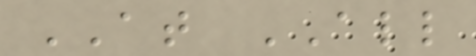AT ALL
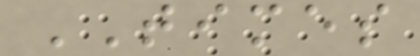TIMES
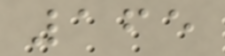165
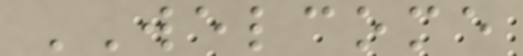WELCOME
